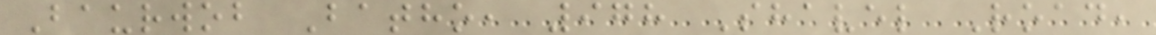Baurwob Batho, 978 Shavel Road,
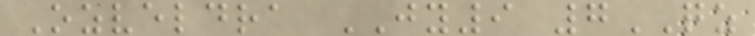Ozveldra JY9 7QZ
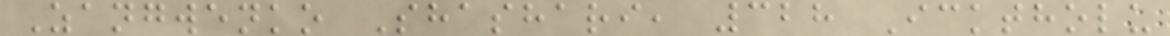Zangwenko Shashari, 328 Icktholu
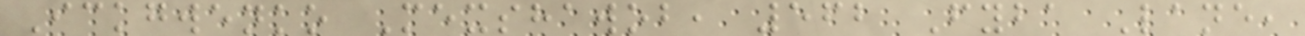Ickgwenko Mexshawob, 562 Fyba Lane,
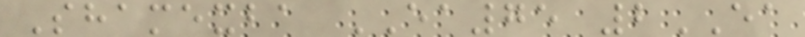Shamexba EA75 2EA
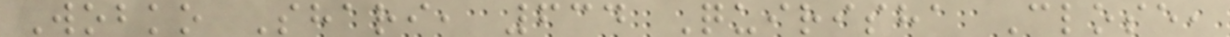Wobko Shari, 634 Quirisha Close,
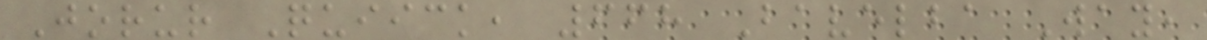Jorur Quiick, 668 Bavelba Way,
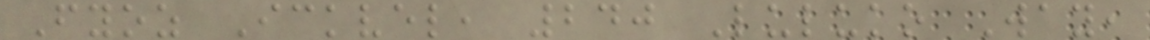Fyoz Ickvel, 240 Luluko Way,
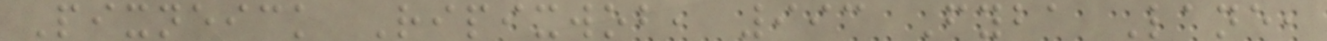Pixneick Ripixwob, 993 Fyba Lane,
